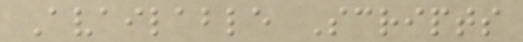Available Scripts
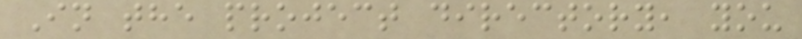In the project directory, you
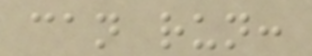can run:
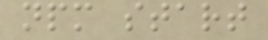npm start
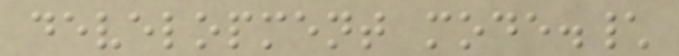development mode.\
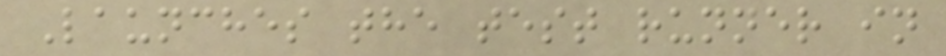Launches the test runner in
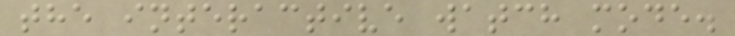the interactive watch mode.
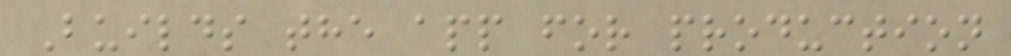Builds the app for production
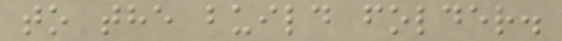to the build folder.
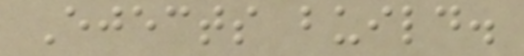Ejects build.
